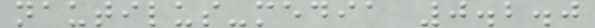nautilus-media 0.2.0
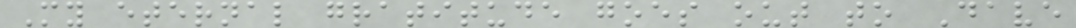My eternal gratitude goes out to Dave
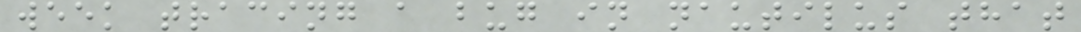week tracing a bug in nautilus that
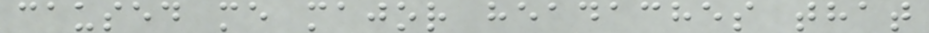caused me major headaches that
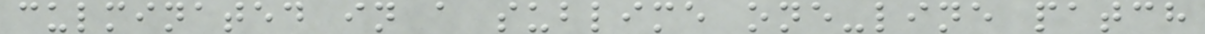culminated in a sublime one-line patch
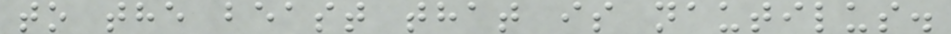to the beast that is nautilus.
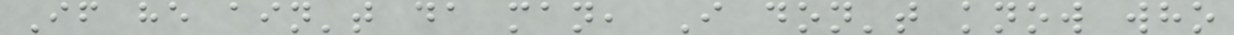If he ain't da man, I don't know who
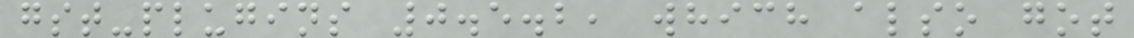gst-plugins 0.5.2, which also got
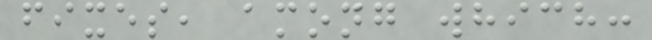fixes, among which:
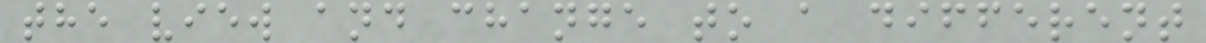the view and change to a different
